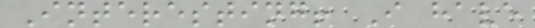Interesting! I have
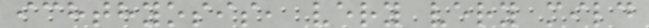ichthyosis, very very mild
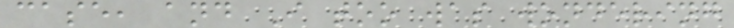case, and I too was wondering
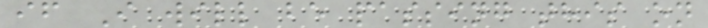if I will be passing this on
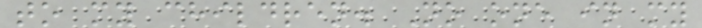to my children. No one in my
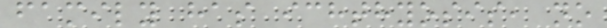family has ichthyosis, no
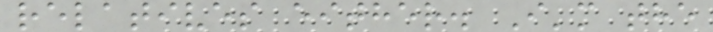relatives either. I'm the
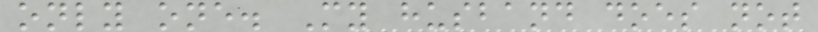only one. My husband does not
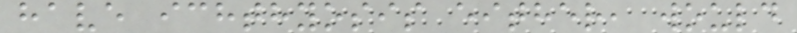have ichthyosis either, would
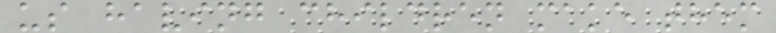us having children make them
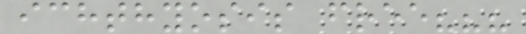ichthyosis free???
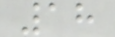18
